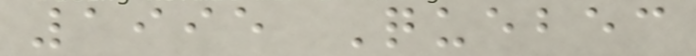1995 Quebec
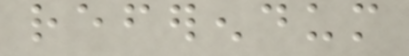referendum
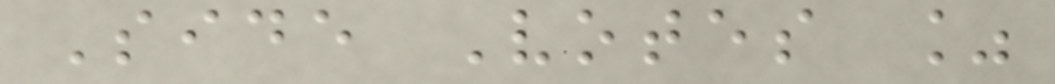Side Votes %
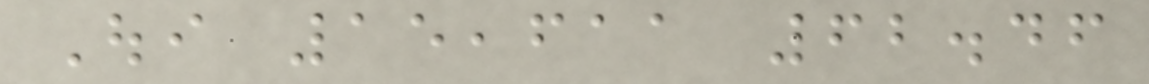Oui 15,611 62.46
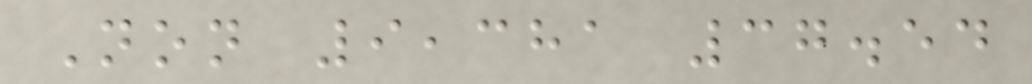Non 9,381 37.54
